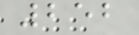252
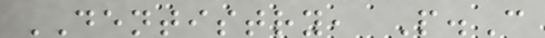DENTISTRY, P.C
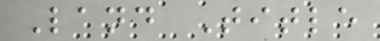Land Title
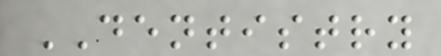DENTISTRY
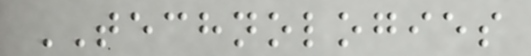TECHNOLOGIES
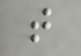t
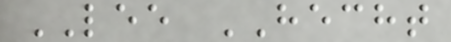LEE HECHT
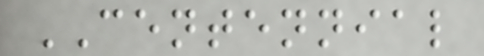CENTENNIAL
